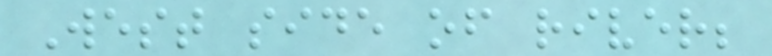West side of river;
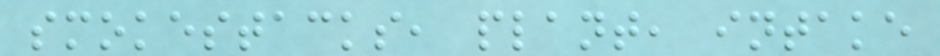smokestacks, plant, intake
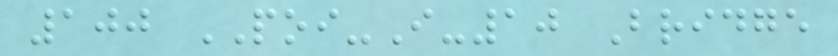100 POI-I-10 Bridge
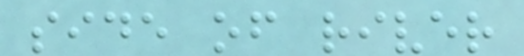side of river
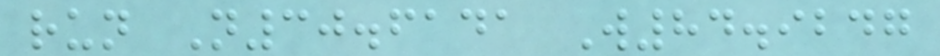run N30.6141 W84.9247
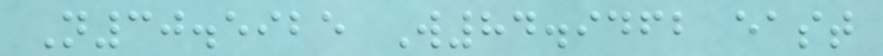N30.5925 W84.9462 east
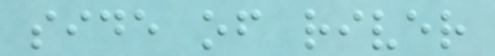side of river
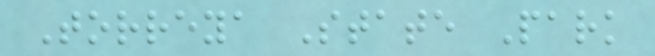Torreya State Park
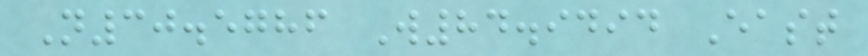N30.5786 W84.9494 East
